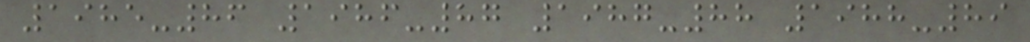1985-86 1986-87 1987-88 1988-89
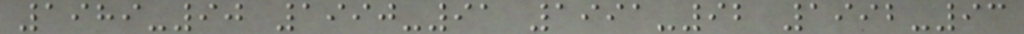1989-90 1990-91 1991-92 1992-93
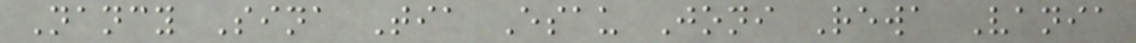Nancy Sina Tia Esau Joni Rewa Vania
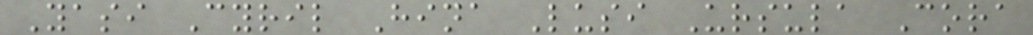Yasi Cyril Hina Lusi Ursula Cora
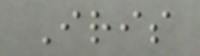Iris
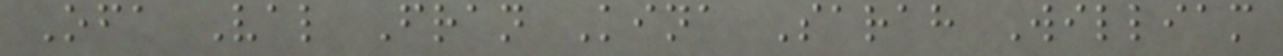Ofa Val Fran Kina Sarah William
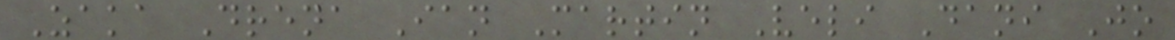Zaka Drena Ian Martin Veli Dani Jo
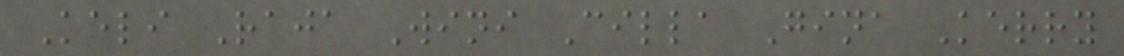Keli Raja Wini Cilla Gina Kerry
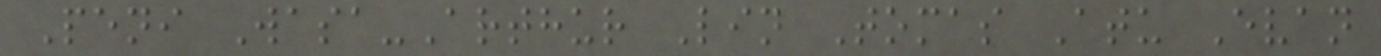Peni Wasa-Arthur Lin Tomas Atu Evan
